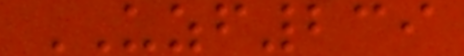UZF239
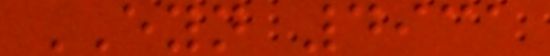EYN 4931
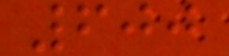600
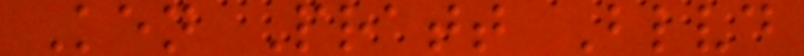Ken Pratt Blvd
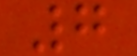7
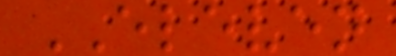ELEVEN
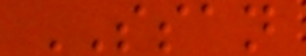SSAN
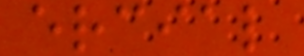ercial
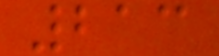213
